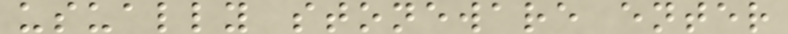usually stoneware enter
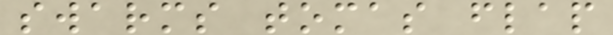swarms tomas flap
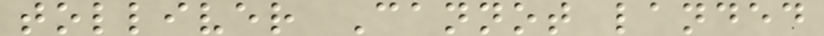tolliver Cannot landed
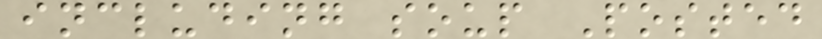including soup Posted
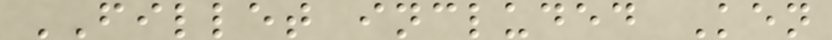FILLET included Ken
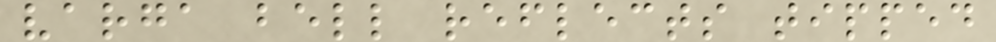varga bell reflects tipped
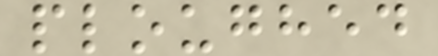ploughed
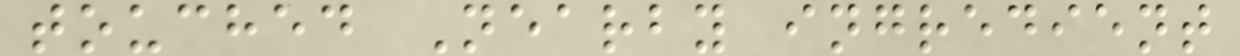touched Nearby ingredient
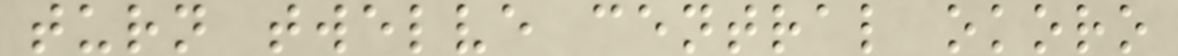turn twelve central okoro
